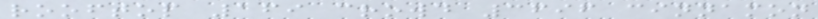rooftop 169 crowd 3696 cinnamon
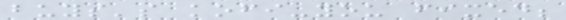buys's kofi-you fixed;
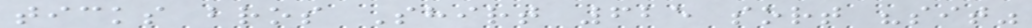ticks bros Shirt 625 sort "sit"
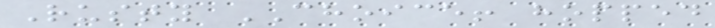Rusty CHOICE! hopped
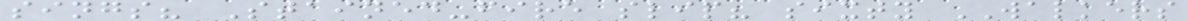sings? Stained-fire slip? sixty WALKERS
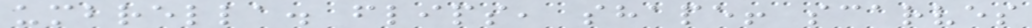umbrella. flips, shape! scarves
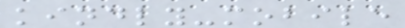kindly-mobile
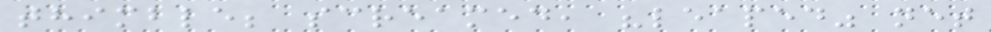thimble; screamed, "leaped" net
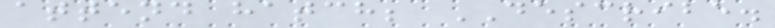attend hatch; DESCRIBE.
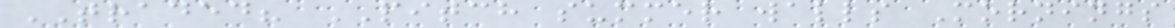TRADED? PITCH summer walls Mornings
